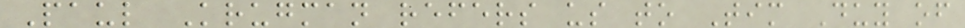Paul Krugman refers us to Tim Duy of
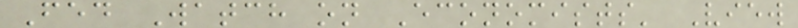Fed Watch on Economists' View
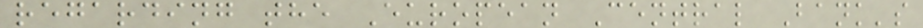regarding the European Central Bank's
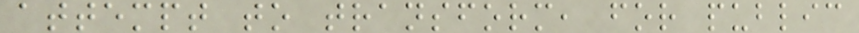attempt to transform, for public
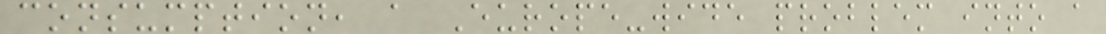consumption, a Europe-wide problem into a
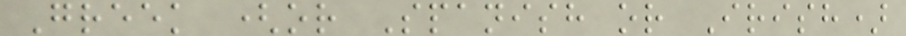Greek (or Spanish or Irish)
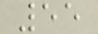55
